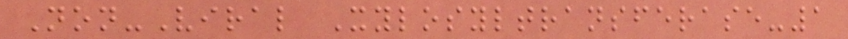Non-Viral Xylosyltransferase-1
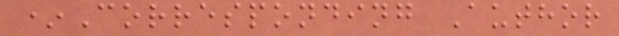*Corresponding Author
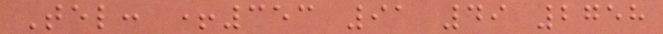Tel: +353 91 49 2758
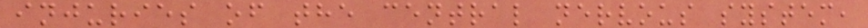injuries of the central nervous system,
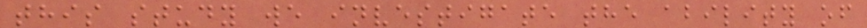this study we investigate the ability of
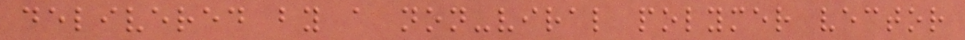delivered by a non-viral polymer vector
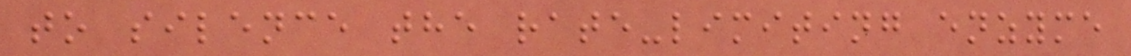to silence the rate-limiting enzyme
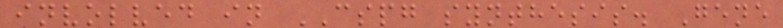involved in CSPG synthesis. Gene
